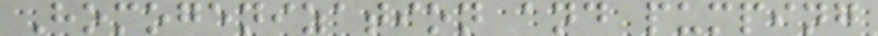Homogenization and pumping
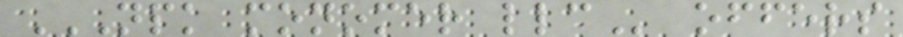NPK MONOMER LLC offers
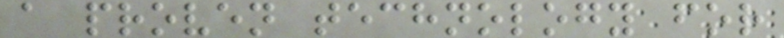a proven technology for
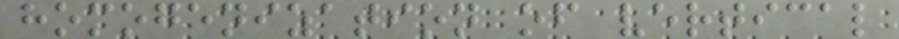homogenization of vertical
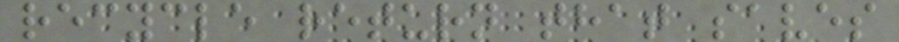recycle return that saves
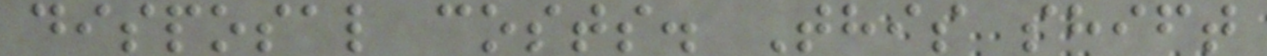disposal costs. This shift
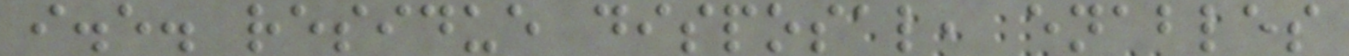i.e. residue disposal, enables
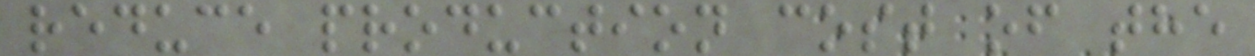reduce production cost of the
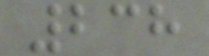238
